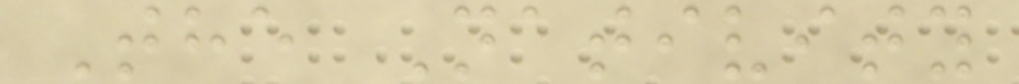The Nativity
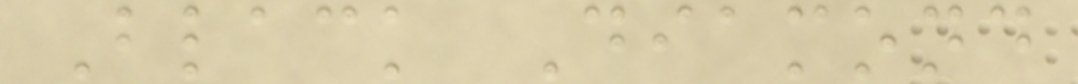Black Diamond
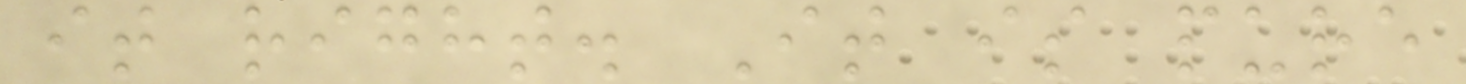it right. It is pure
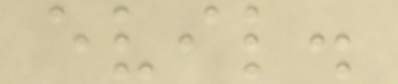evil.
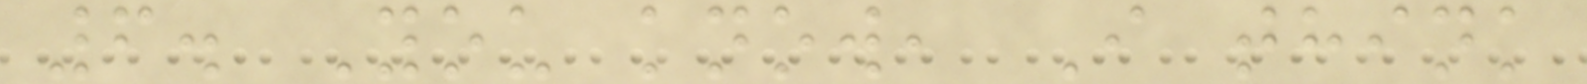6. You know, I think
